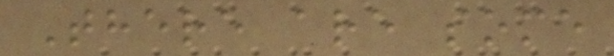There are some
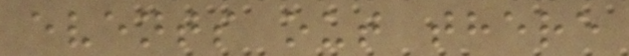events out there
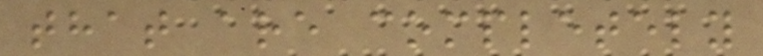that are completely
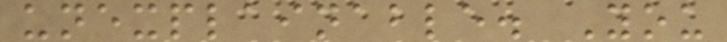unexplainable. You
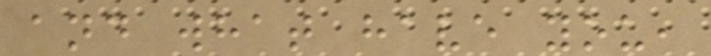and what have you,
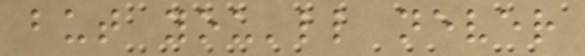but you'll never
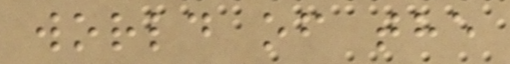world of the
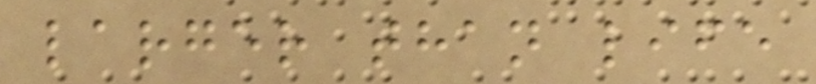larger than life
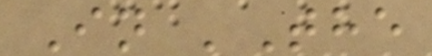In 'The
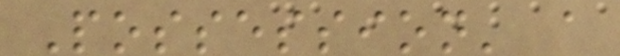Possession' a
